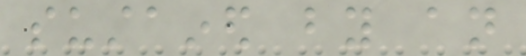sustained by an
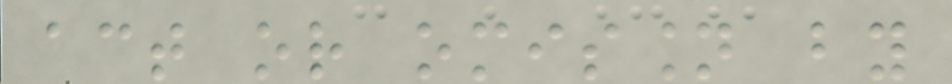act or omission by
